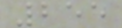255
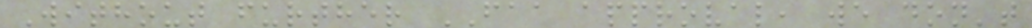Without further FAA approval, we don't
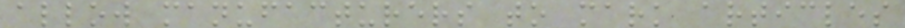allow manufacturers to mark articles
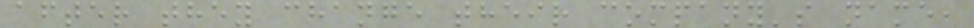after they change their company's name,
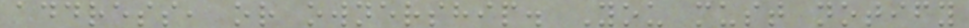address, or ownership. You must notify
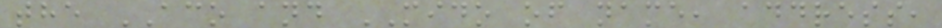the ACO and MIDO of name, address,
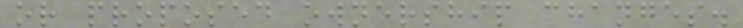or proposed ownership changes.
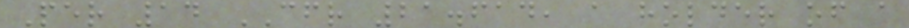Per 14 CFR 21.614, a holder of a
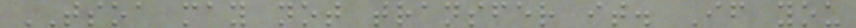TSOA may not transfer it. If you
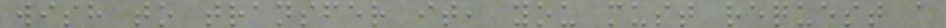wish to transfer it, you must request a
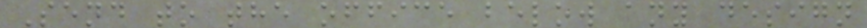Send to the office below any design
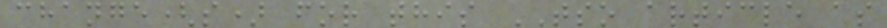change(s) for this TSO article as
